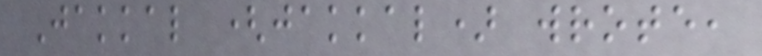Jakkal (jakkal) wrote,
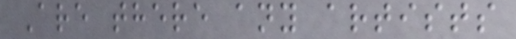Are there any artists
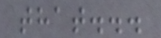that...
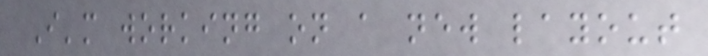I'm working on a new layout
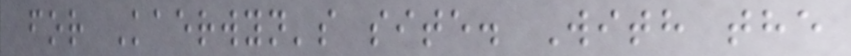for Kaerwyn's site. With the
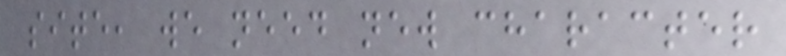site, we need new character
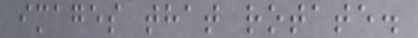images that rotate.
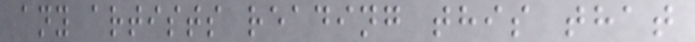any artists reading this that
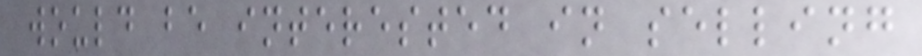would be interested in selling
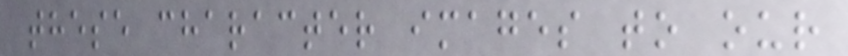these character images to our
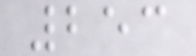253
